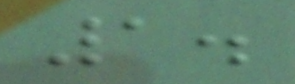1.
